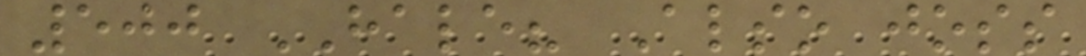500 HALE? Also joss
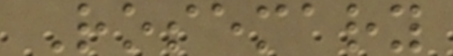Rosemary
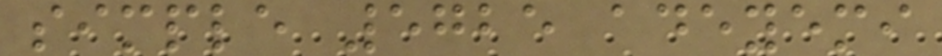simple 5725 adeyemi
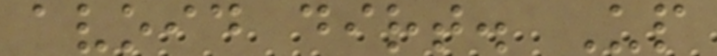avoid dirt. Up
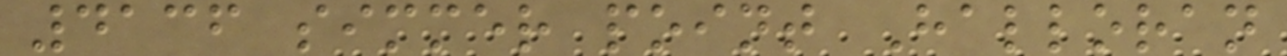4136 simmer point Halloran
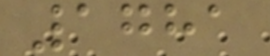1781
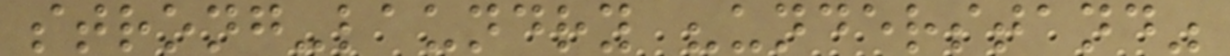strong-laundry "understand"
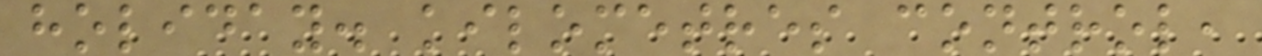holiday. kilometres control,
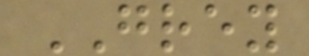GREY
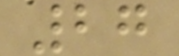27
